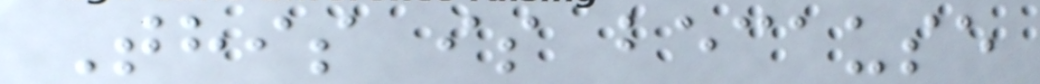This is because
